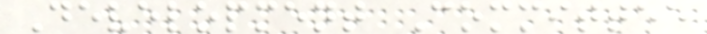Development Committee
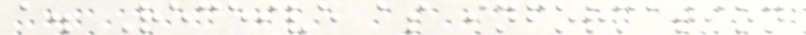a. Receive as information
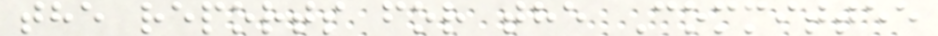the reports for the Committee
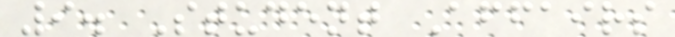9. Student Affairs
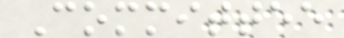Committee
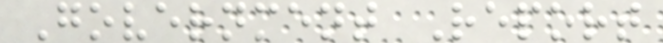Government Report
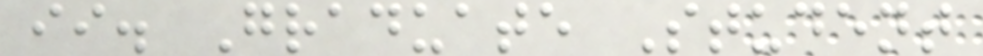ii. Graduate Student
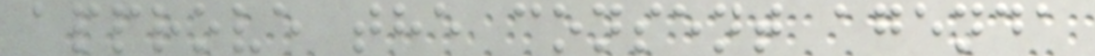approve the consent agenda
